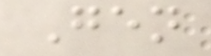Gen
